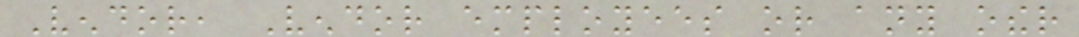Vendor, Vendor employees or any other
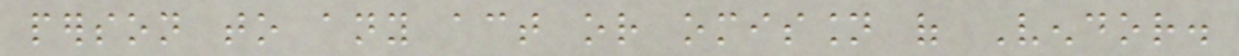person to any act or omission of Vendor.
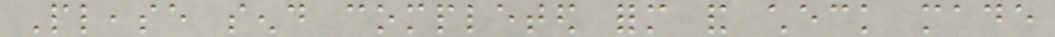Please send completed form and check made
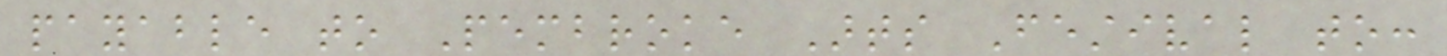payable to Pembroke Arts Festival to:
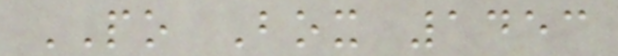PO Box 1453
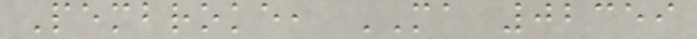Pembroke, MA 02359
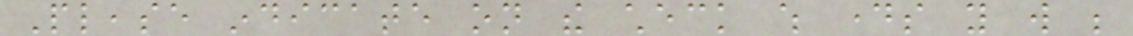Please indicate on the check which days you will be
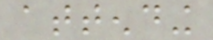attending
